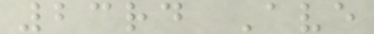23rd Ave
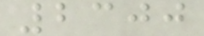2300
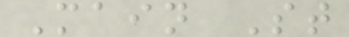Main St
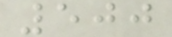500
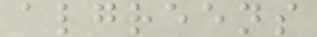algreens
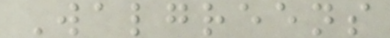Walgreens
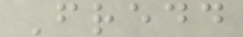Fredd
